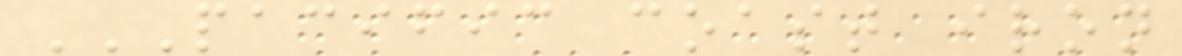PACIFIC COAST IRON
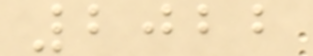2022
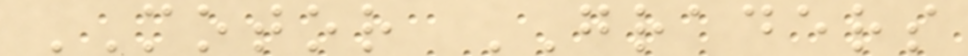MOTOR GRADERS
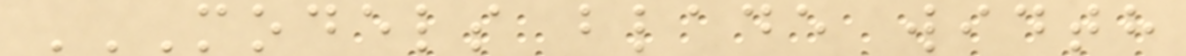MODELS BLADE WIDTH
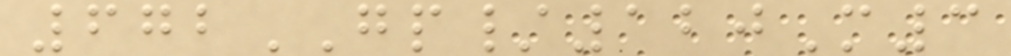672GP/120M3
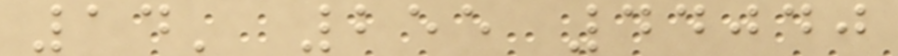14' 255 44040
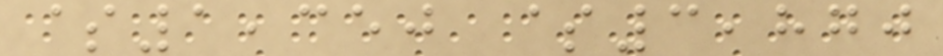$1,350 $3,870
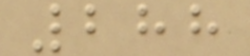288
